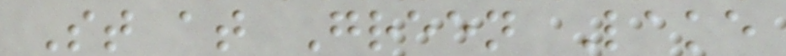St at Green Lake
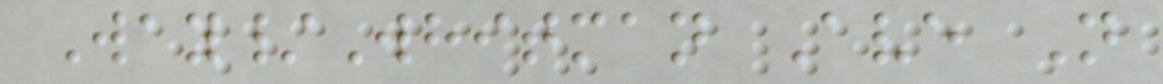Way/Whitman Ave N
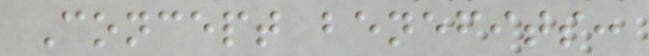Concept benefits:
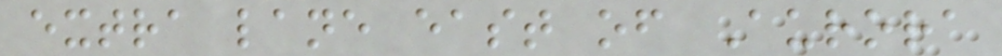extra lane east of Aurora
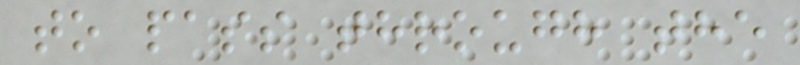to pass through the
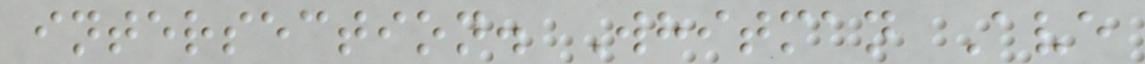intersection. Whitman Ave
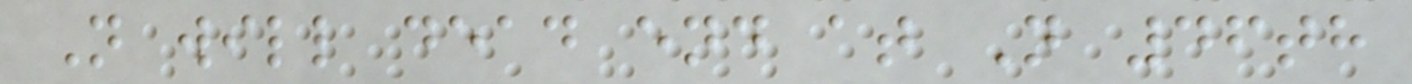N will dead end at N 46th
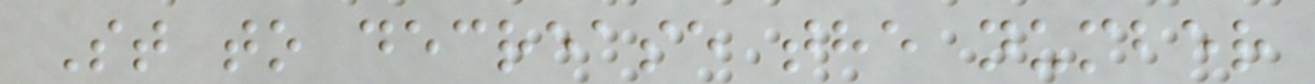St to decrease the number
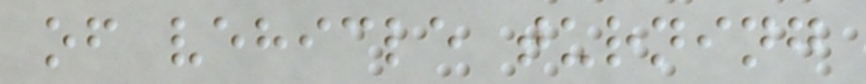of vehicle turning
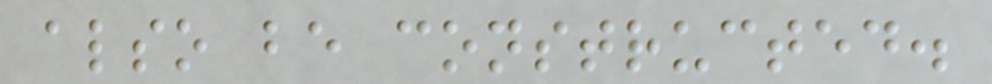also be constructed.
